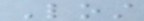Lost
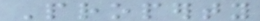Property
